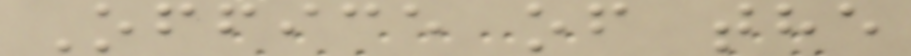Office of the
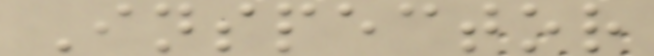Inspector
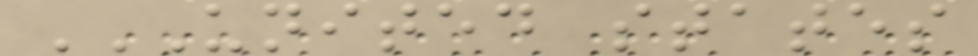UNITED STATES
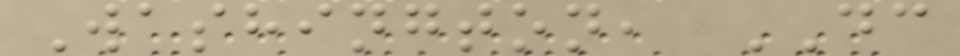Washington, DC
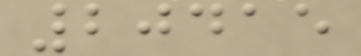20415
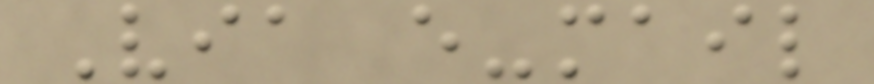Via e-mail
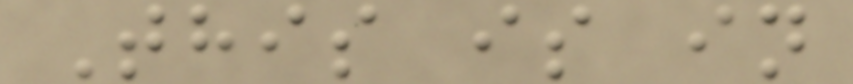This is in
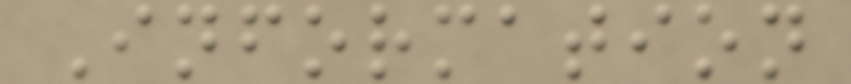Information
